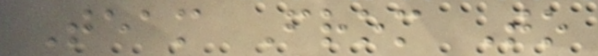Team From To
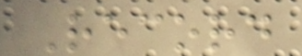Record
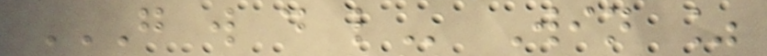G W D L Win %
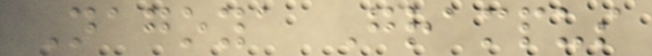Nagoya Grampus
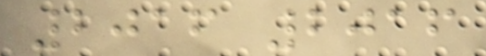2016 2016
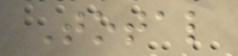Total
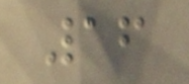16
